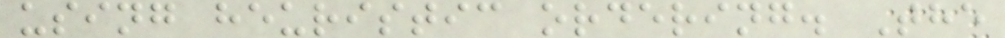using heuristic ordering. The
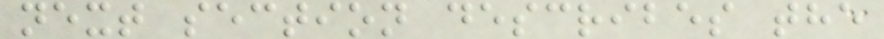next section describes the
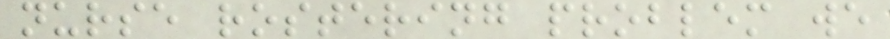nurse rostering problem we
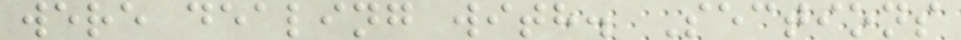were dealing with. Sections
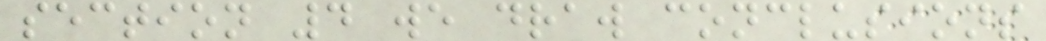section 4 we draw conclusions
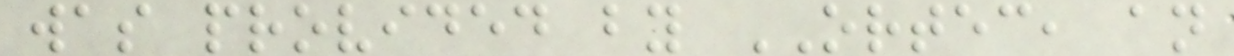was provided by ORTEC, an
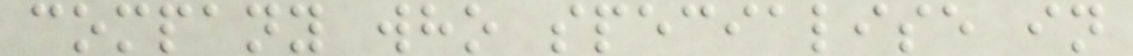company who specialise in
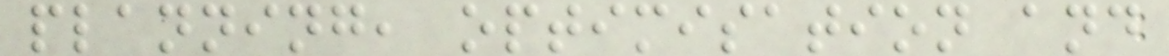planning, optimisation and
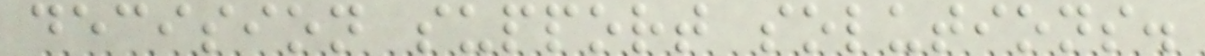decision support solutions.
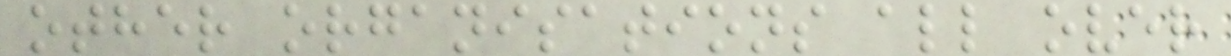other organisations all over
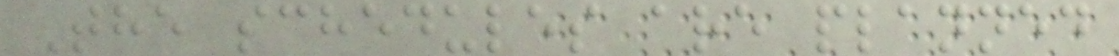The schedules are planned
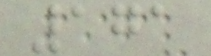171
